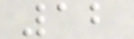12
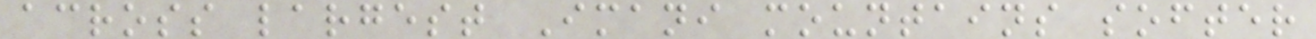across largest Imani mountains softer
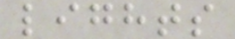lights
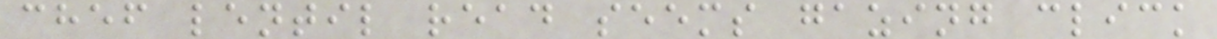chef lentil read seems gazing click
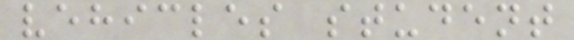vehicles student
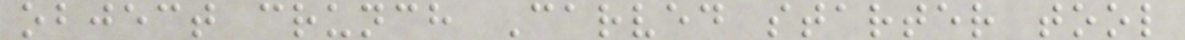object crunch Carved starter tool
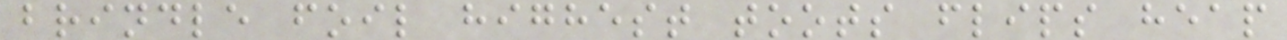brindle foil highest toots flips heap
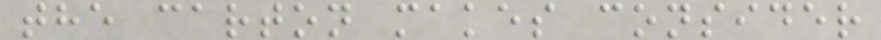the carton makes consider
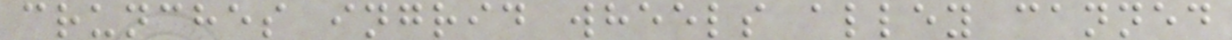crunches ingrid wheels alley canned
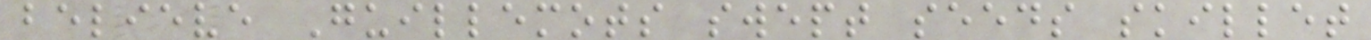believe Guillemots swept seeds skillet
